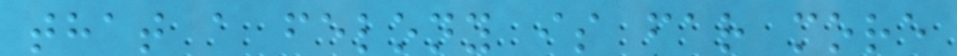that a felony is far more
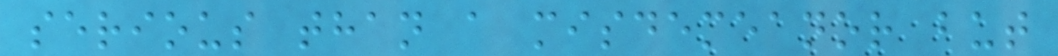serious than a misdemeanor but
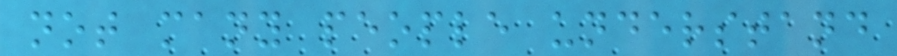not many people understand
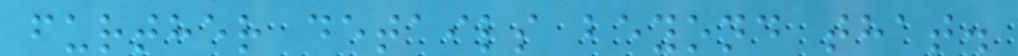further details beyond that.
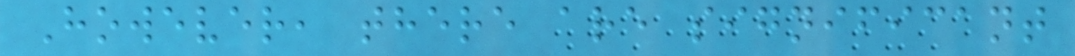However, there are significant
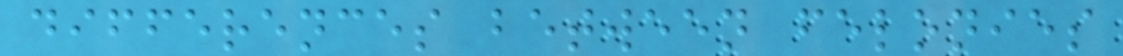differences between felonies
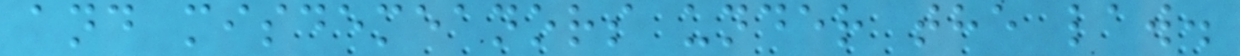and misdemeanors under the law.
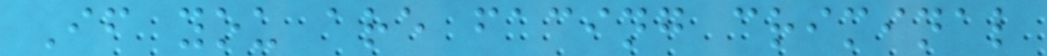If you are facing criminal
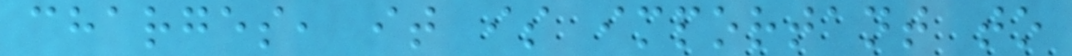charges, it is important to
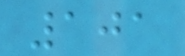101
